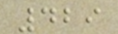429
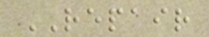REPAIR
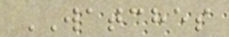WATCHES
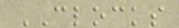CLOCKS
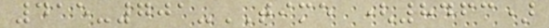415-701-TIME (8463)
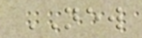NEW
